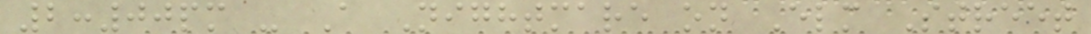2:00pm - A Nightmare on Elm Street
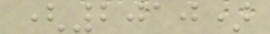(2010)
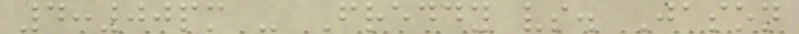4:00pm - Freddy vs. Jason
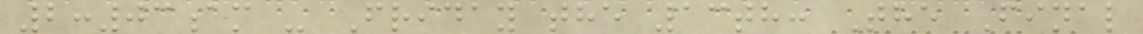2:03am - Friday the 13th: The Final
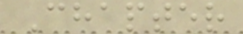Chapter
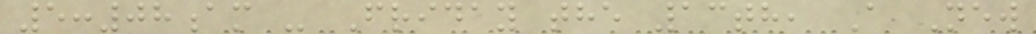5:08am - Friday the 13th, A New
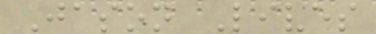Jason Lives
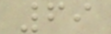69
